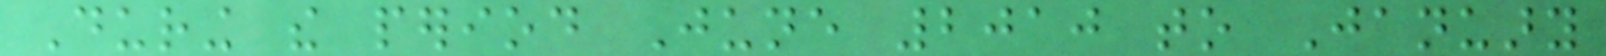During the period June 2010 to January
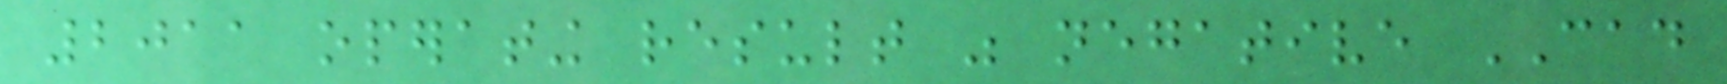2011 operating result was negative CAD
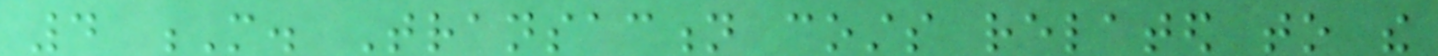4 M. Transaction costs related to the
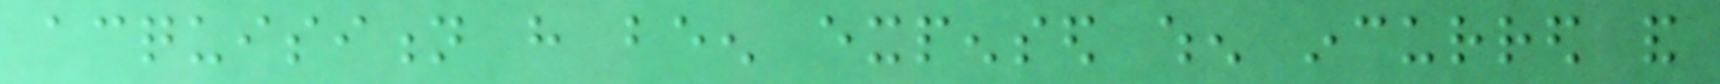acquisition have been expensed when incurred and
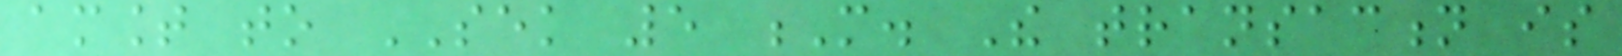amount to SEK 5 M. The transaction is
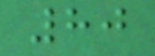80
